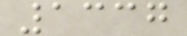1337
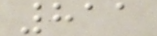811
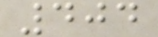404
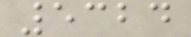5324
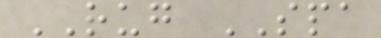RUG SPA
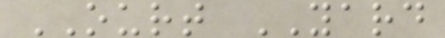OURT YARD
